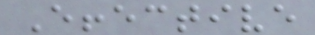Effective
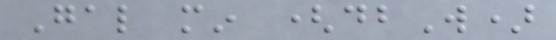Gal min (dbW)
